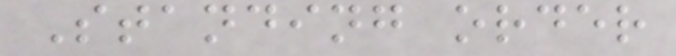Standing order
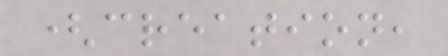(creation,
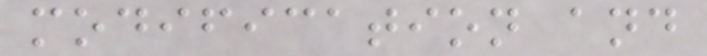modification and
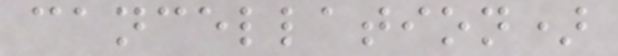cancellation)
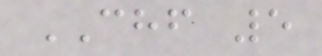CHF 5
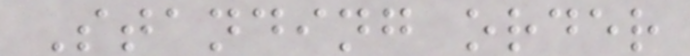Standing order
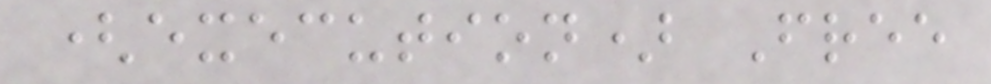(execution) Free
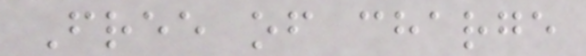Free of charge
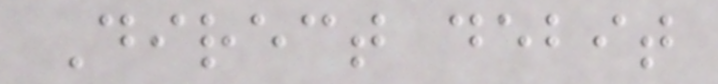Direct debit
